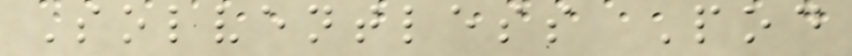Solventless Pod
